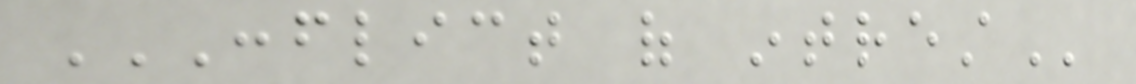CONFLICT OF INTREST
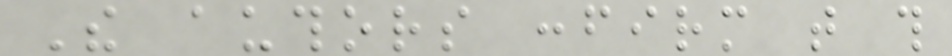The authors confirm that this
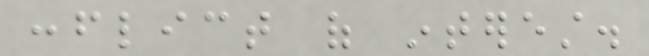conflict of interest.
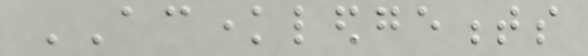ACKNOWLEDGEMENTS
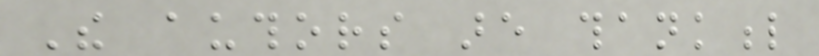The authors are thankful
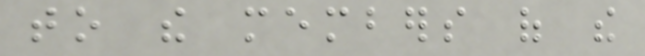to the members of the
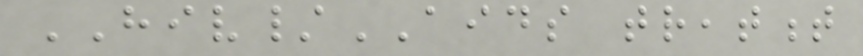HIV/AIDS treatment
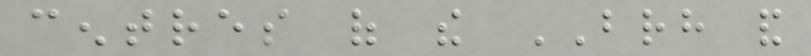centres of the BRH and
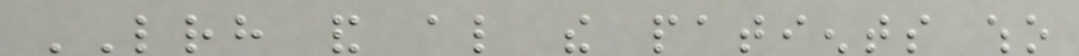LRH and also the patients who
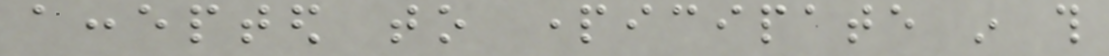accepted to participate in this
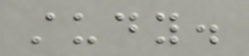study.
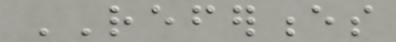REFERENCES
